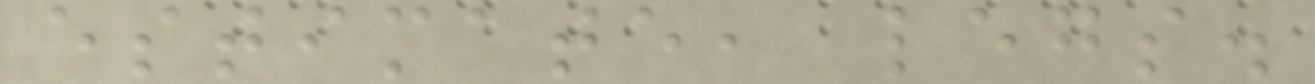estimate, legs.
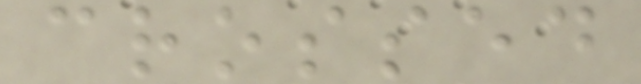crossed
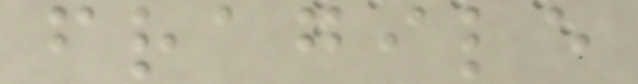fragile
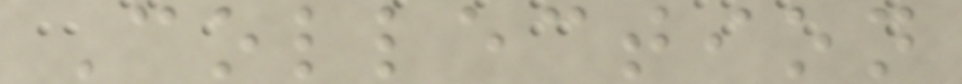Collection
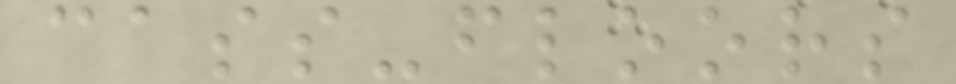cass-floors
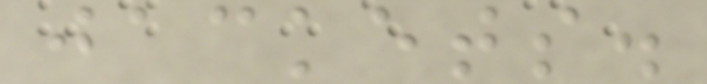jackets.
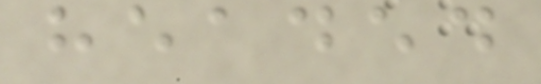headed
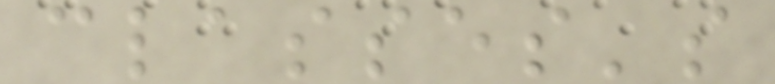classes's
